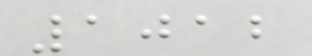1012
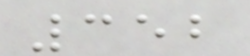352
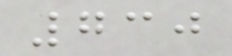730
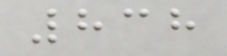838
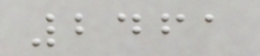2461
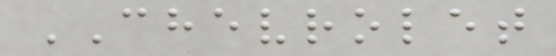CHEVROLET
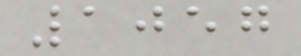1057
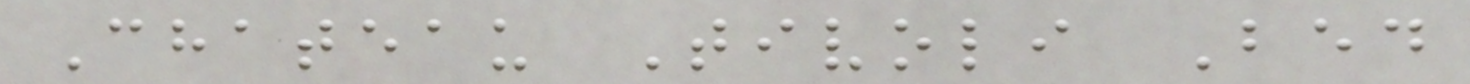Chateau Tivoli Bed
